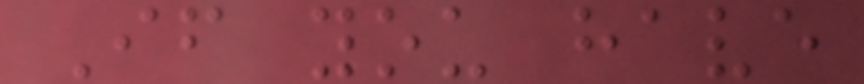If you have
